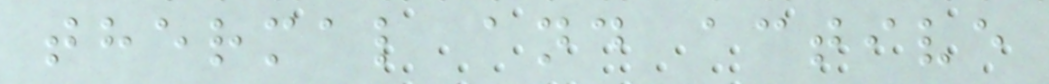thermal and active
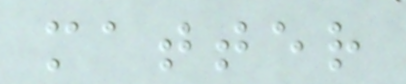matter
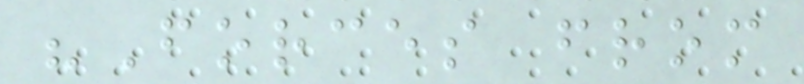"Forces from
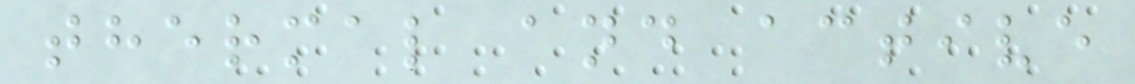thermal and active
